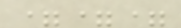===
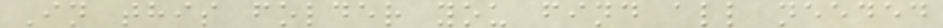In this folder you find all needed
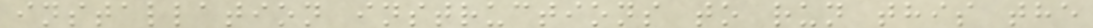installation instructions to run this the
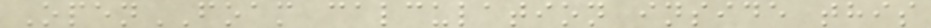OpenFOAM calculation inside this
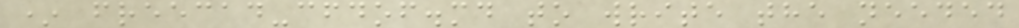* freecad-cfdof.md to write the needed
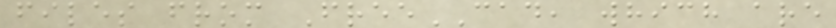files from FreeCAD, which are
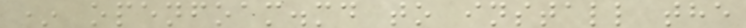* openfoam.md to install the
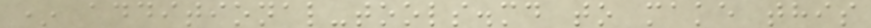* additional-tools.md to make this
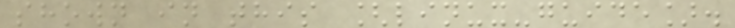shown in this [linux-guide].
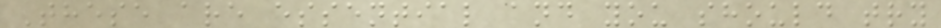These are essential and you should try
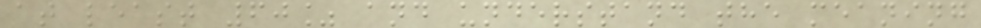at least 60% and understand the meaning
